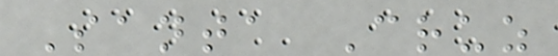Santa Cruz
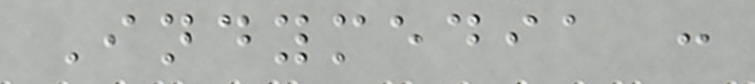Indymedia :
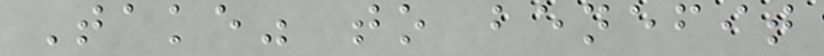Take" to benefit
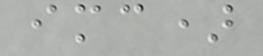imc)
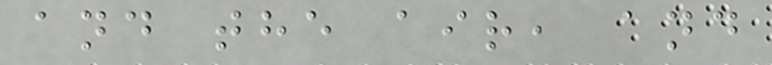and the air, and
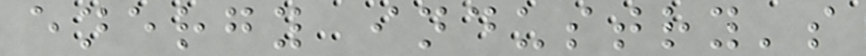energy industry's
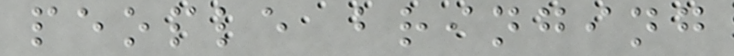people bringing
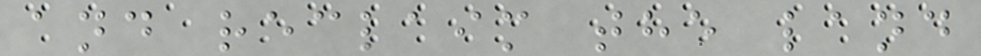and reclaim the land
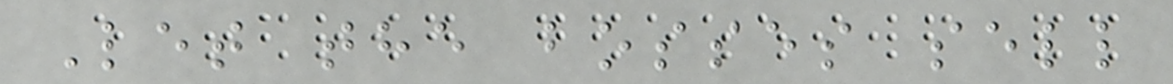Let the bosses sell
